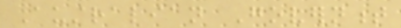Australian Government
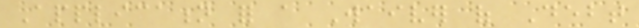Application for a Waiver of Debt
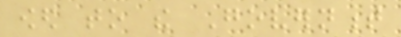owed to the Government
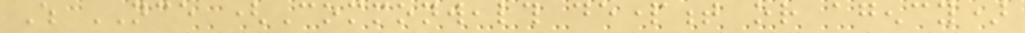Which NCE (Commonwealth department or agency)
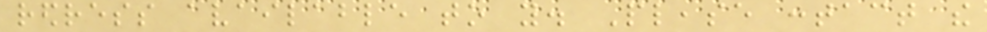redress available to you. Please contact the
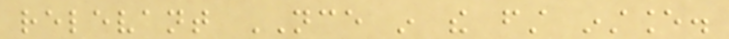relevant NCE in the first instance.
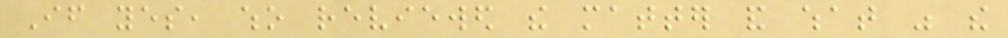If yes, who reviewed the matter and what was the
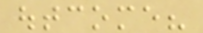outcome?
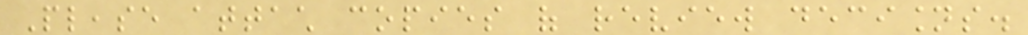Please attach copies of review decisions.
